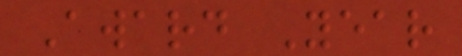Award Year
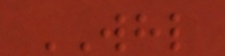WHL
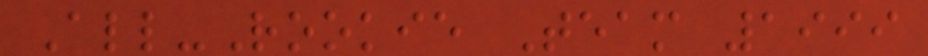All-Rookie Team 1999
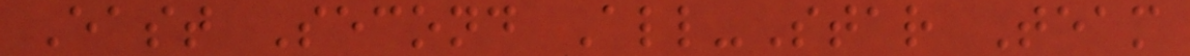East Second All-Star Team
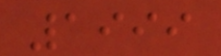1999
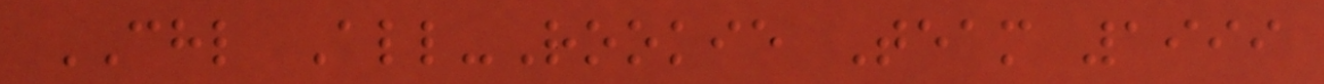CHL All-Rookie Team 1999
